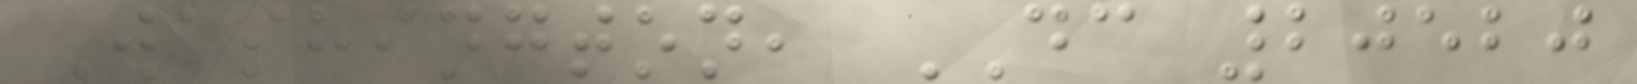Washington, DC 20520
